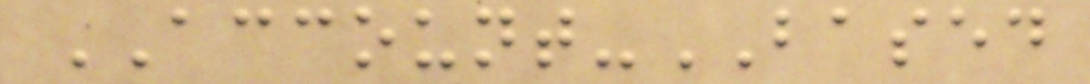ACCOUNT-BASED
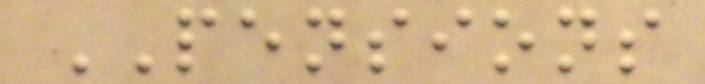PENSIONS
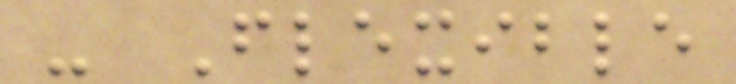- Flexible
